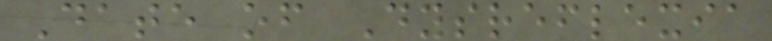Date of Dysreflexia
